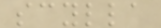scylla
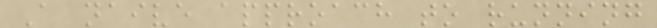A naive approach to running
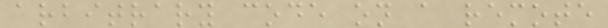arbitrary code on a remote
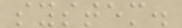system.
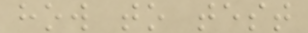how to test
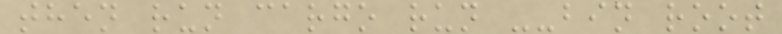then run cargo run --bin root
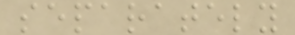separately
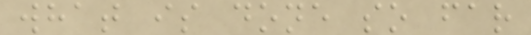what is done so far
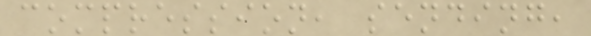compression, sending,
